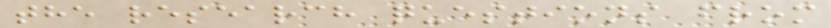the research questions from
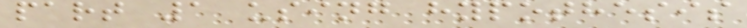part 1 using hypothesis
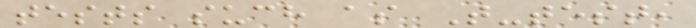tests such as T-test,
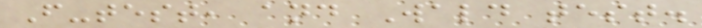F-test, and Wald test.
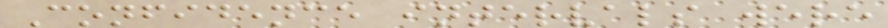Confidence intervals were
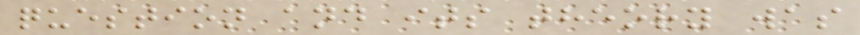question and its theory was
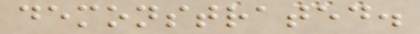demonstrated.
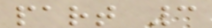part 3
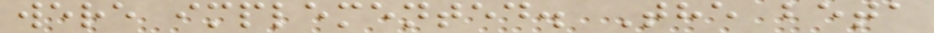were implemented. The beta
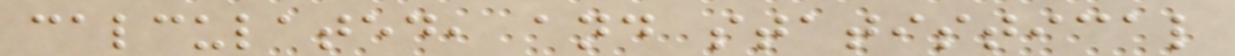calculated, and statistical
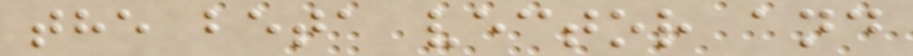the beta vector and
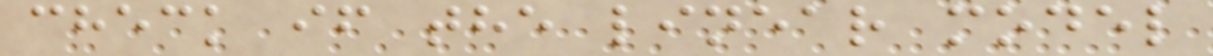check if the linear model
